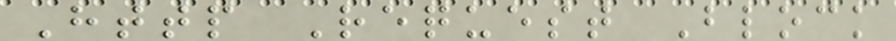Http Request Block
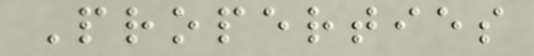Properties
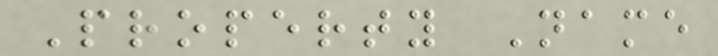Property Name
